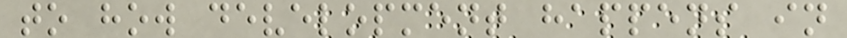to how development happens in
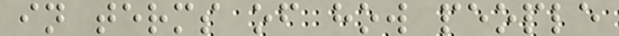in terms of how people
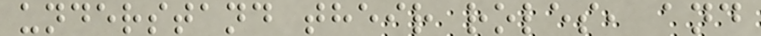understand their roles, and
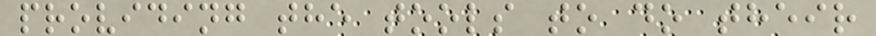providing the tools to do their
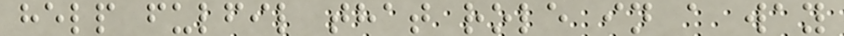help fulfil that role in a way
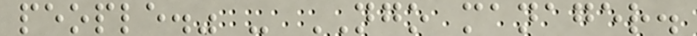people." - NGO manager.
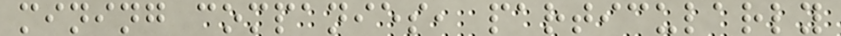mining companies, particularly
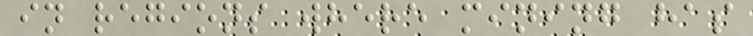in regions where mining has
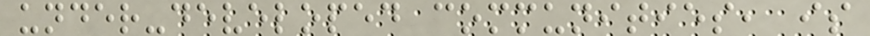under-developed communities, is
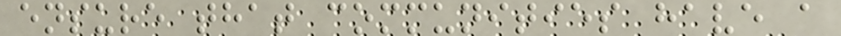ensure that communities have a
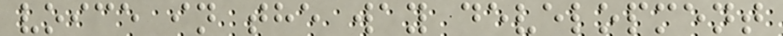voice in the way development
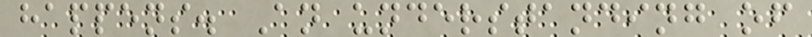happens. An understanding of
